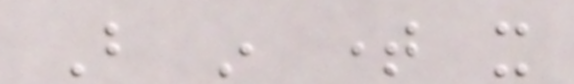But in time it
